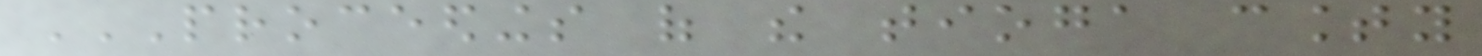PROCEEDINGS OF THE TIOGA COUNTY
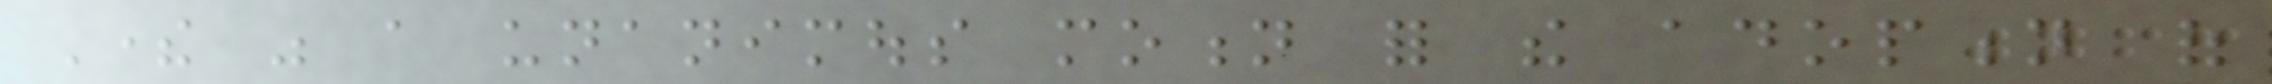There was a unanimous motion for the adoption of
